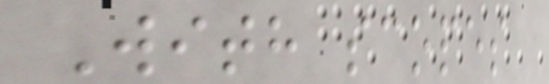With scopes
